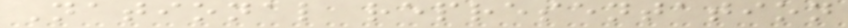National representation
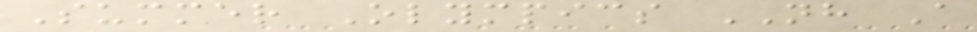Summer Olympics NH A
